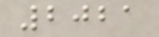2021
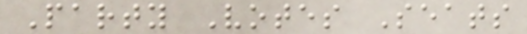Party Votes Seats
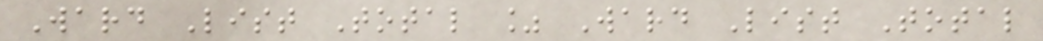Ward List Total % Ward List Total
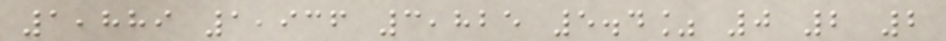1,889 1,936 3,825 5.4% 0 2 2
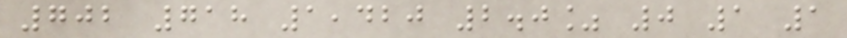702 718 1,420 2.0% 0 1 1
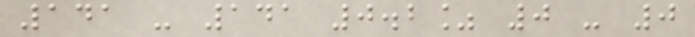141 - 141 0.2% 0 - 0
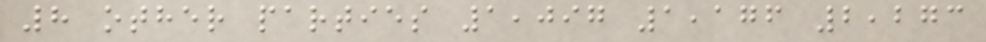8 other parties 1,097 1,176 2,273
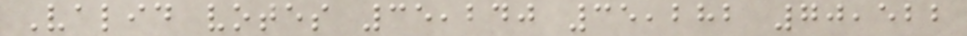Valid votes 35,240 35,282 70,522
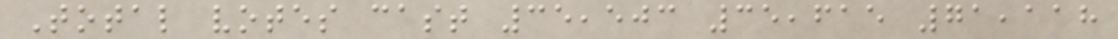Total votes cast 35,503 35,615 71,118
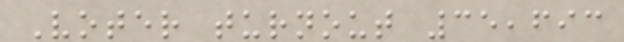Voter turnout 35,693
